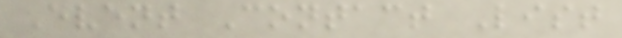Event Contact List
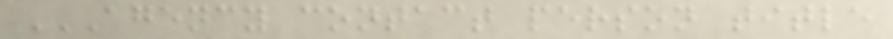AGENCY CONTACT PERSON TITLE
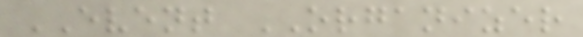EVENT ORGANIZER
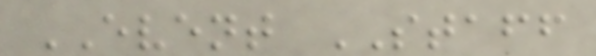EVENT STAFF
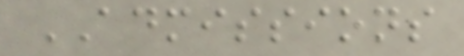ADMISSIONS
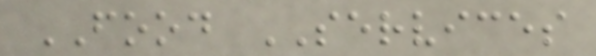FOOD SERVICES
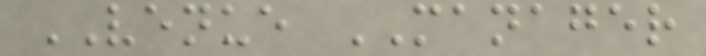VENUE MANAGER
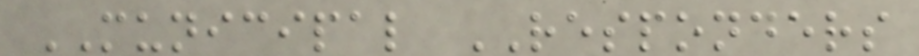MUNICIPAL RESPONDERS
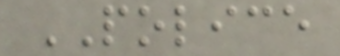POLICE
